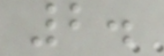2.
